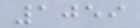1059
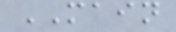MAIN
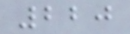220
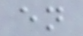en
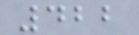422
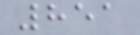851
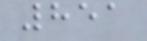851
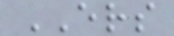ERS
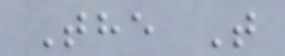The T
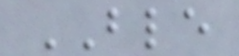BLE
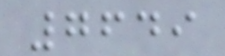7649
